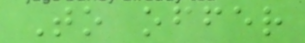To offer
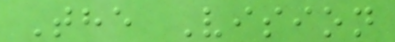The Vision
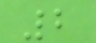2
